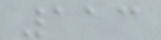113
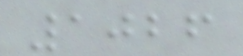1026
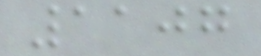1107
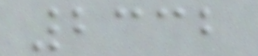2332
